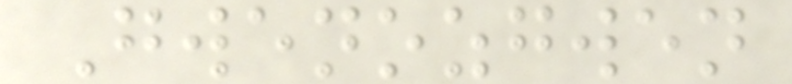Gwenozgwen
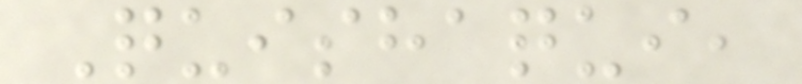Quishaqui,
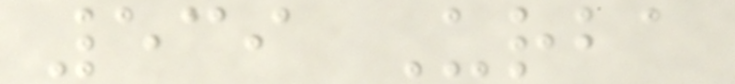539 Urba
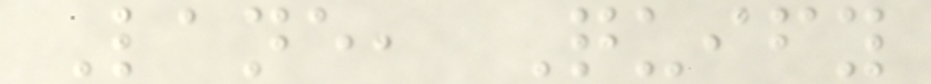Lane, Quify
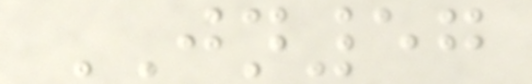JN57
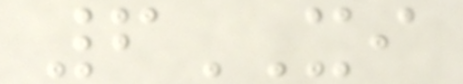6XI
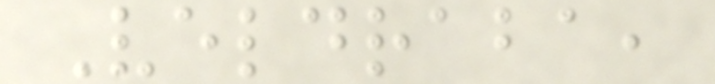Veldraba,
